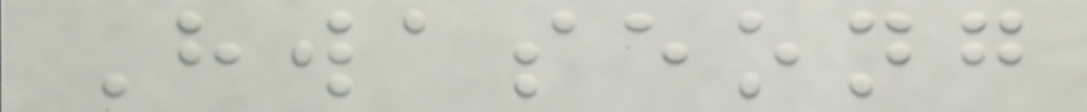Hwaseong
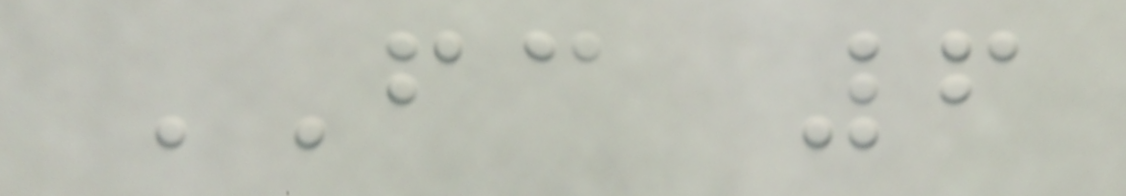FC 6
